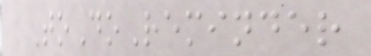ToDoReminder
